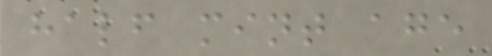half mint age
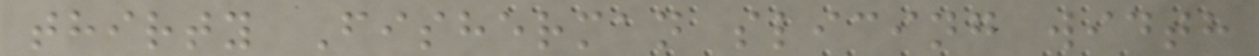thirty Fisherman slicing width
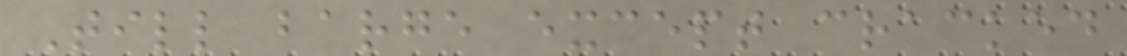Till barge except cracked
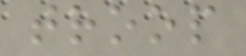troop
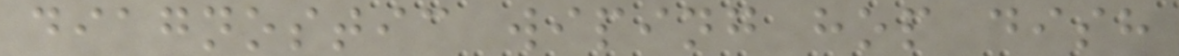diagnostic wiping hop dish
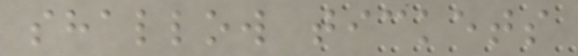shallow tickets
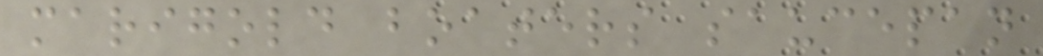marigold boaters saucepan
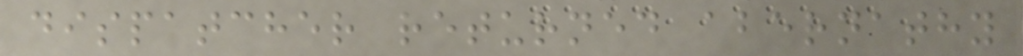dispatcher returned abernathy
